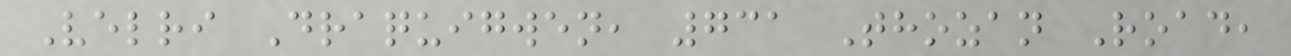Velri Draquigwen, 731 Thozan Road,
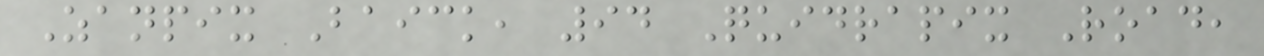Zanpix Baick, 94 Quidrapix Road,
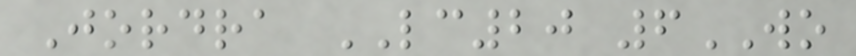Jordra LC20 6WO
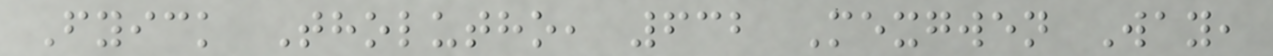Fyick Tholutho, 632 Mexgwen Way,
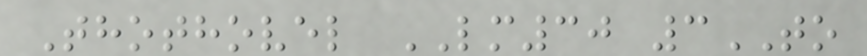Thothovel LM30 3TO
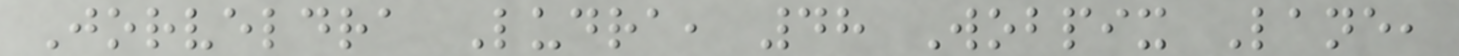Jorveldra Ludra, 48 Wobpix Lane,
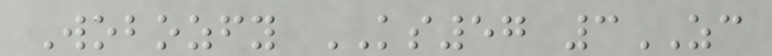Wobozfy KS57 3ZC
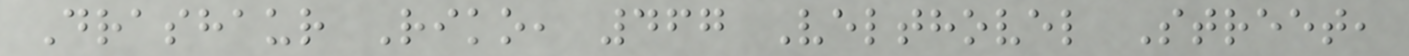Drashaur Riko, 467 Velthovel Street,
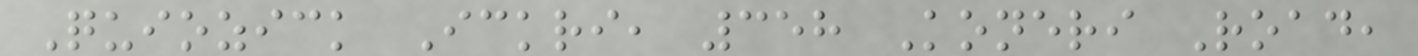Quiozick Ickri, 358 Koneri Road,
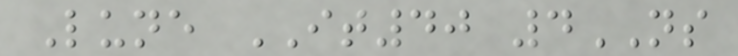Lune IT40 4NS
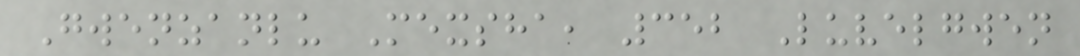Gwenzanlu Mexsha, 352 Luvelgwen
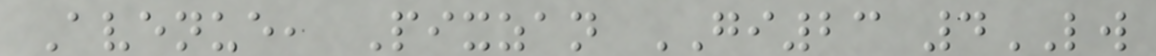Avenue, Pixzan GI23 4LW
